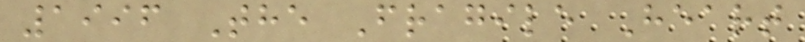1996 The Fragile Heart
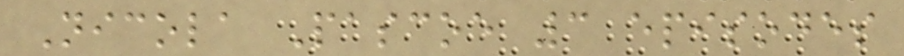Nicola Pascoe 3 episodes
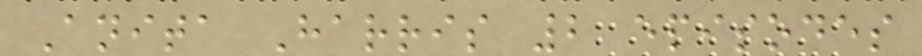Anita Harris 2 episodes
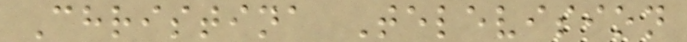Christina Television
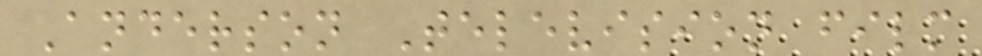Anderson Television film
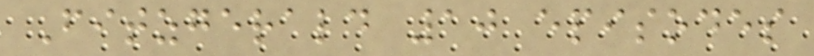Fitzgerald 10 episodes
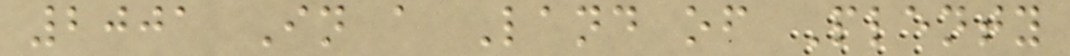2001 In a Land of Plenty
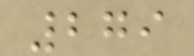279
